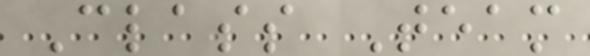Class Team
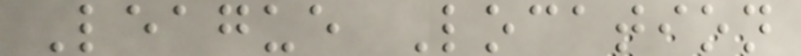League Location
